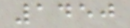1450
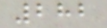282
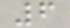6
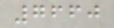7660
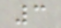3
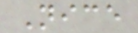Nice
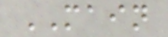MAIN
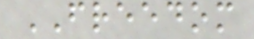FREEDOM
